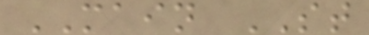MAIN ST
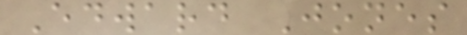Edward Jones
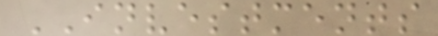INVESTMENTS
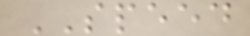SPEED
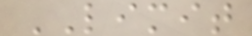LIMIT
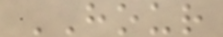HOUR
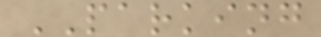PARKING
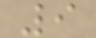9
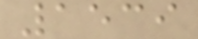1539
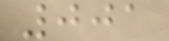001
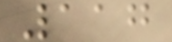117
